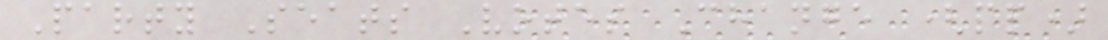Party Seats Votes Change (pp)
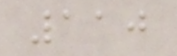110
